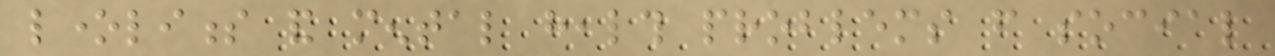loneliness and mental health problems from social
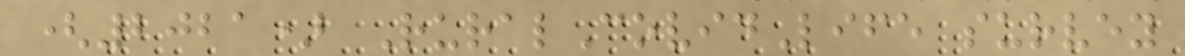(2021) RuralCovidLife survey
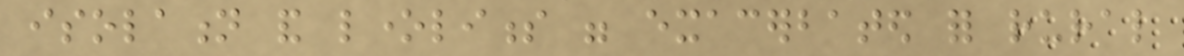isolation and loneliness were exacerbated for rural
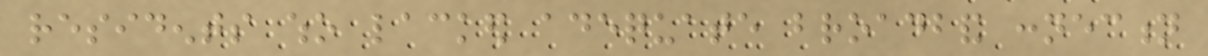residents who lacked adequate broadband connection
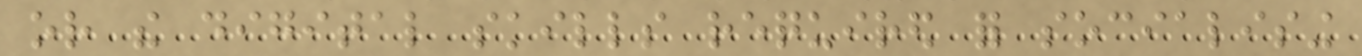or the digital skills required for socialising
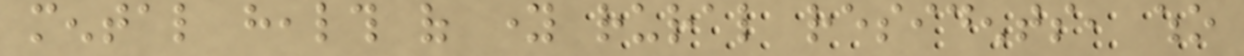mental health of young rural residents, who
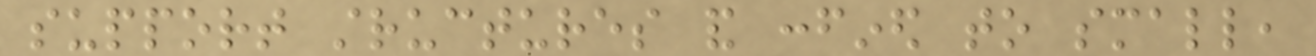support structures and confined to small,
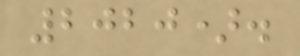2020).
